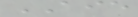AIE
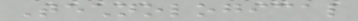Technological
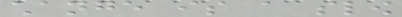change is a slow
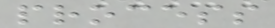process
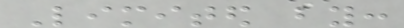Limited by:
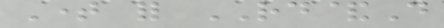Time for RD&D
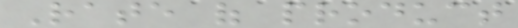Rate of product
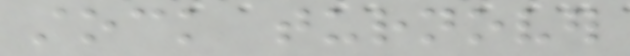stock turnover
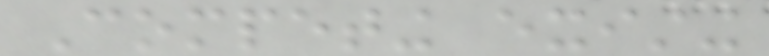Competing existing
